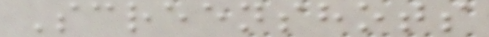Screenshots
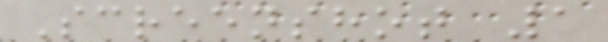Screenshot 1
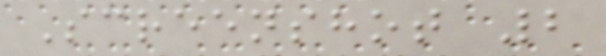Screenshot 2
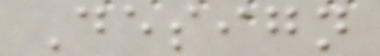Design
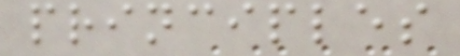principles
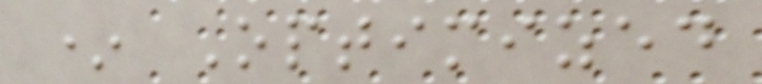* Optimized
